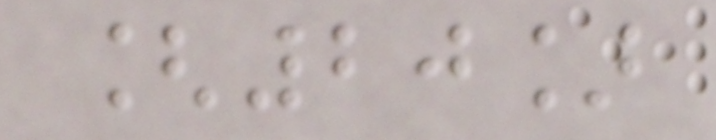[20]
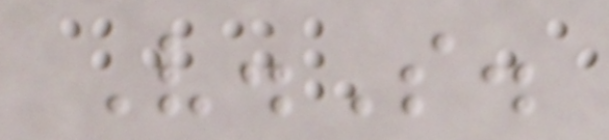V.S.
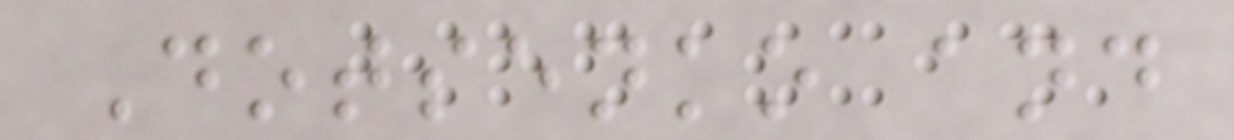Dotsenko and
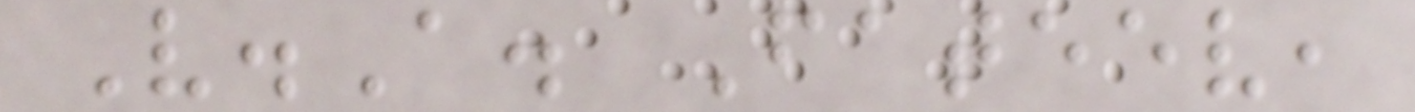V.A. Fateev,
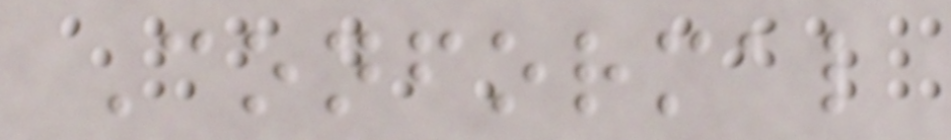Conformal
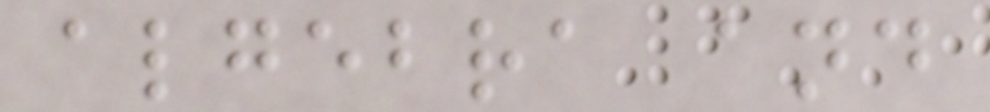algebra and
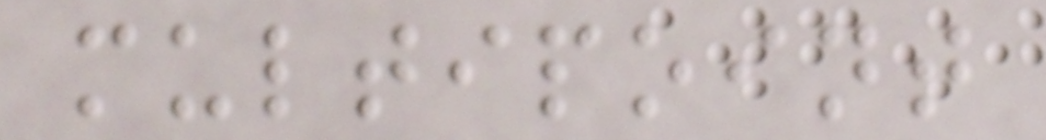multipoint
